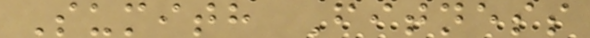Sumith Fitness
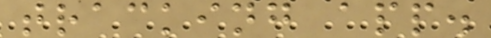tracking app.
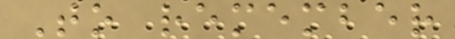To remember
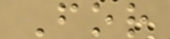For
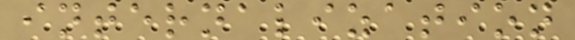internalization
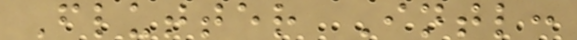Flutter Intl:
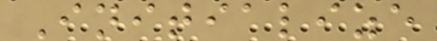Initialize
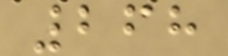268
